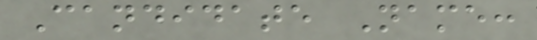Candidate Name:
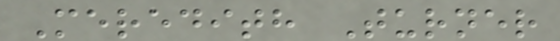Meredith Turner
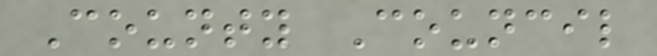County Council
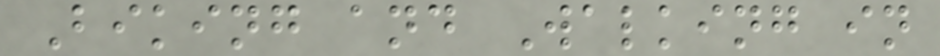Biking and Walking in
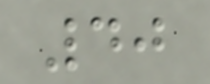40
